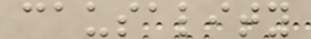causality
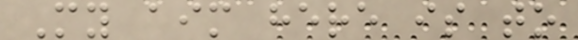My aim here is to
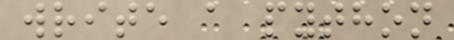write a python
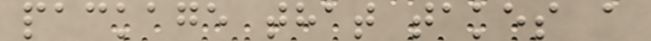package that takes a
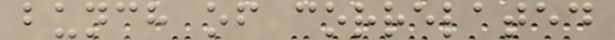bunch of correlated
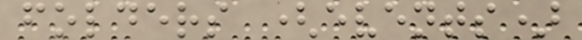folders (events)
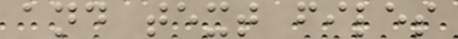and text files
